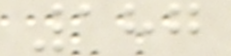187
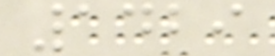1429
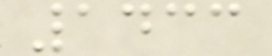1433
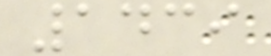1439
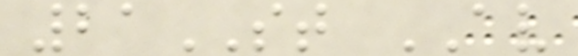21ST AV
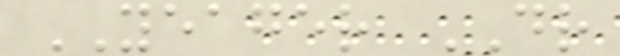YEAGER DR
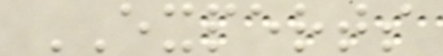EXPERTS
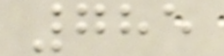785
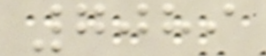7089
